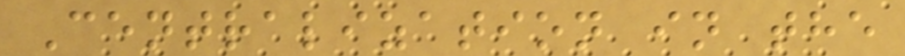Centralization in the
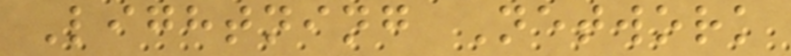Lightning Network
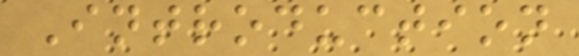Introduction
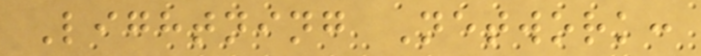Lightning Network:
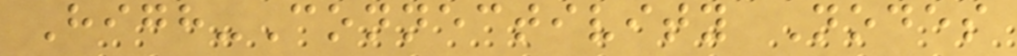High-Connectivity Nodes
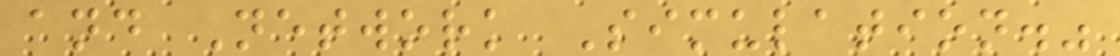and Network Simulation."
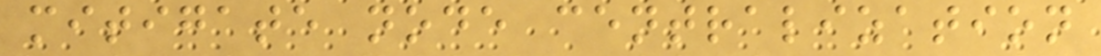mitigate node centralization
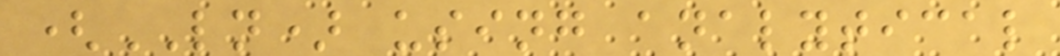(LN) using analytical
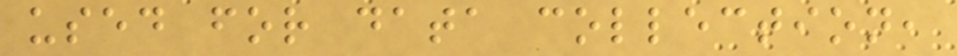used for data collection,
